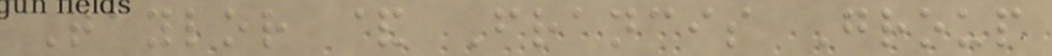Taylor & Francis Group
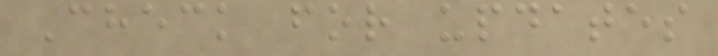Check for updates
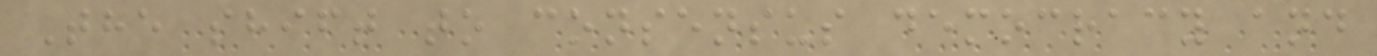The shift to consensus democracy and
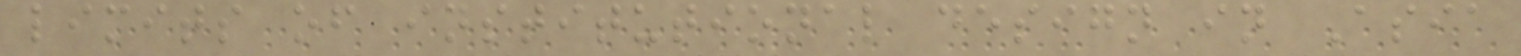limits of institutional design in Asia
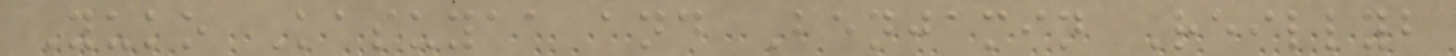Yuko Kasuyaa and Benjamin Reillyb
